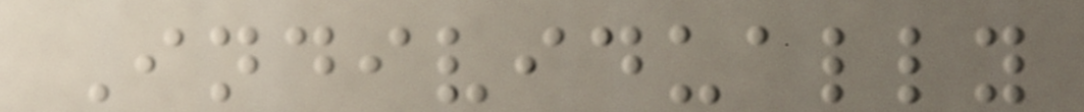Individually
